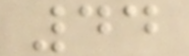44
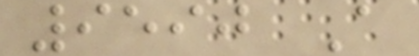9590 A
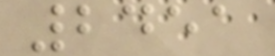2451
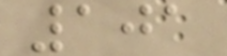101
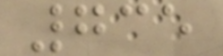735
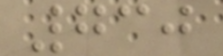730
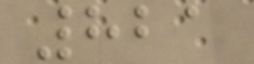821
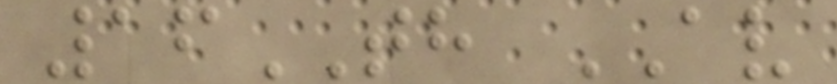16TH AV
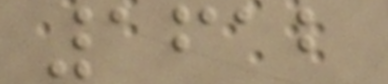1612
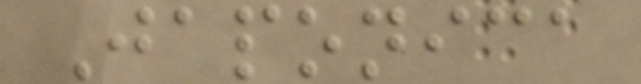Japonica
